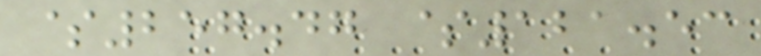$257.47 $121.53
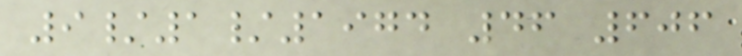9/1/1974 46 606
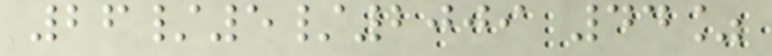26/5/2009 44%
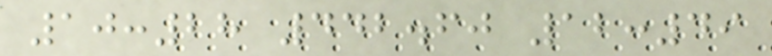10:28 442.60 12:49
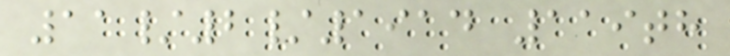11/2/1914 119th
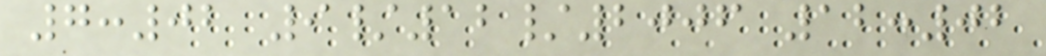7:02 9/12/2006 12:02
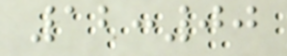12:00
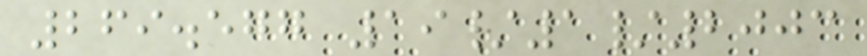269.577 19/1/2003
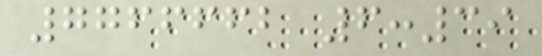7766662 6:39
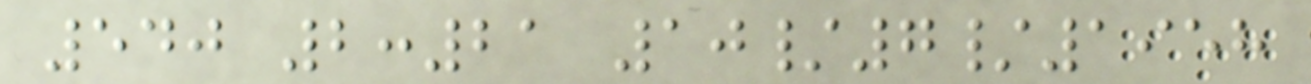540 2:21 10/7/1958
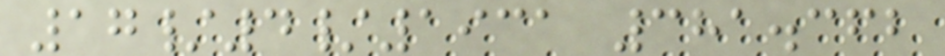17/4/1931 381.362
